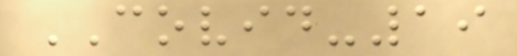COVID-19
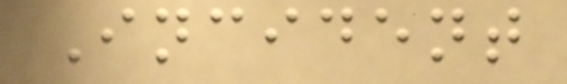Incident
